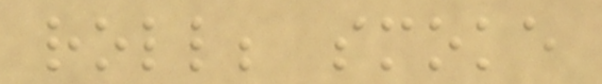roll; smoke
